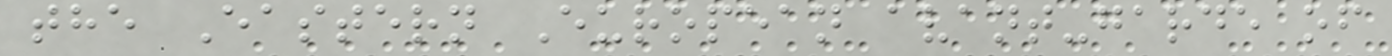the Eastern European avant-garde of
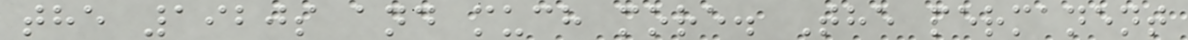the 1920s and much more. The permanent
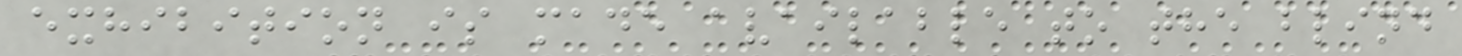exhibition is made available to the blind
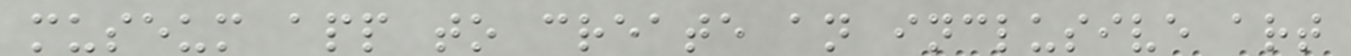museum app to create an inclusive art
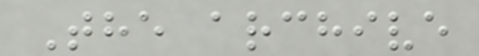The archive
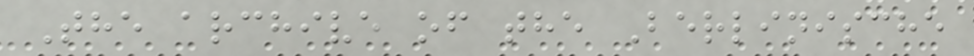The archive of the Berlinische
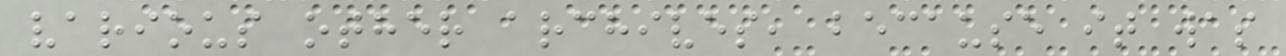various other archives, because it was
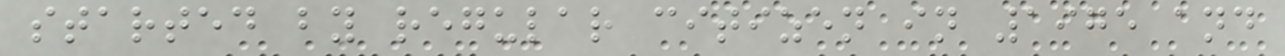started by regular citizen in 1975 and
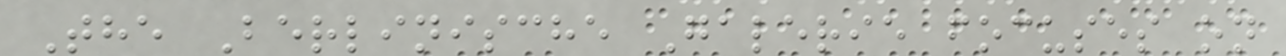The Berlinische Galerie focuses on
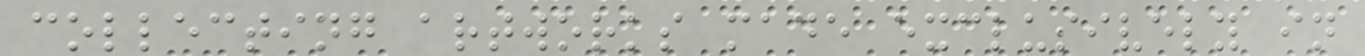collecting artworks made exclusively in
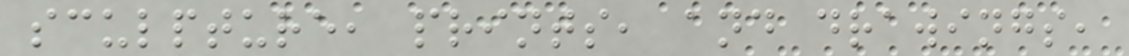sculpture, prints, and drawings,
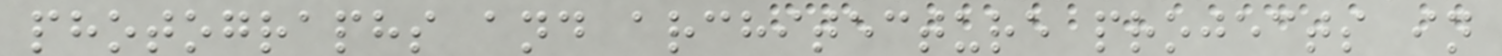photographs and architecture projects in
